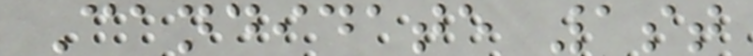Candidate 1st
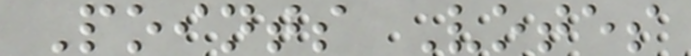Points Votes
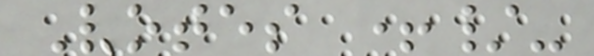Votes +/-
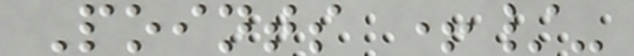Points +/-
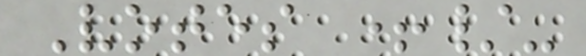Votes +/-
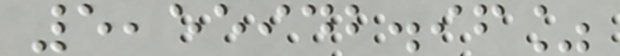5,55942.96%
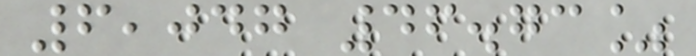6,047 46.73%
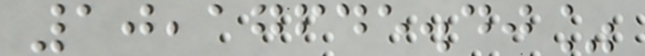10,17645.40%
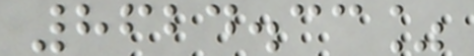8624.33%
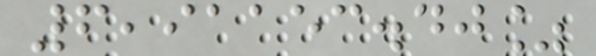6,91153.40%
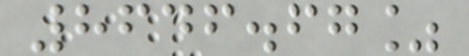8646.67%
